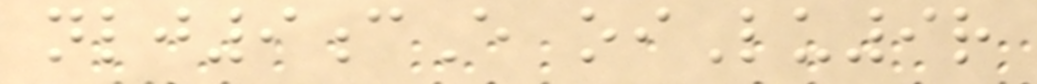nlj9cE oiLu9r
